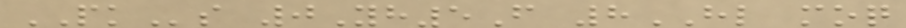PKs 0Yh5F 8HL moq
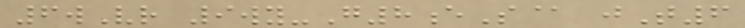6wVr 9wy-G8eS@ jT6
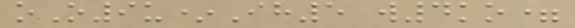oO9u*Ih5 w4ko=
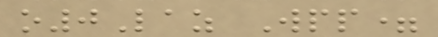o0Laz Wpp=
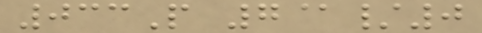033P 7@/0
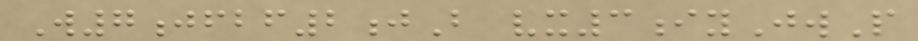W7jfbf2jB vx3iyJwP
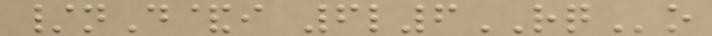/nD&i 6l6RQo
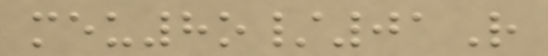meu8o/01R
